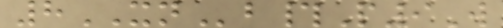8XNb#P9W
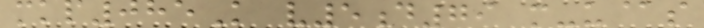mkp085K v5d79 m-u@s
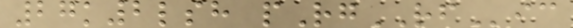27k2lsh pRgRFic
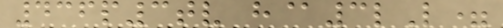436p3tv h@3lL=
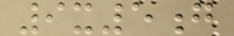9x5g
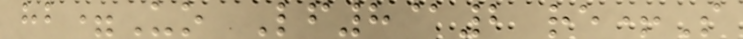hb=Uo Lf8@2 re+S
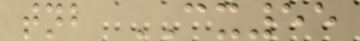tnb CX55
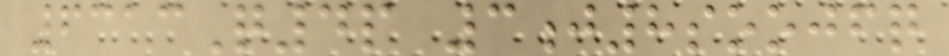6313Q4p 3j8soojfq
